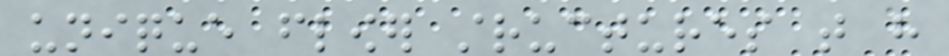unique flower structures that have
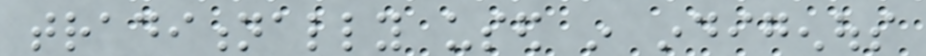traditionally used in indigenous
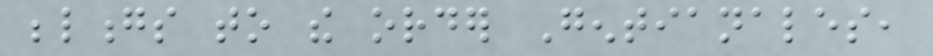belongs to the order Gentianales,
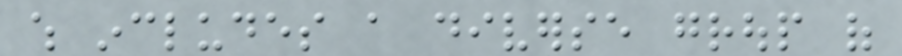which includes a diverse group of
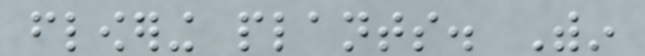flowering plants. Within
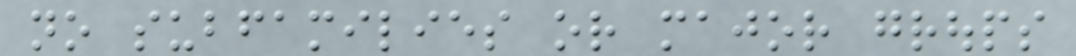no subfamilies or major groups
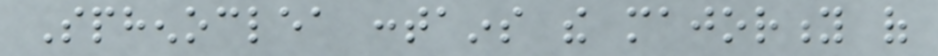Sphenoclea contains the majority of
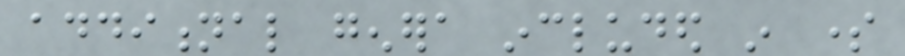additional genera included in some
